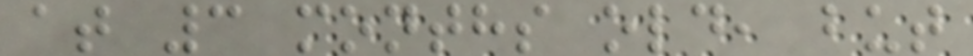at 3 months old, but
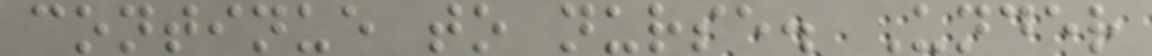continue to nurse. Under
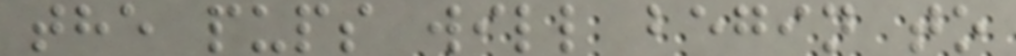the pups will begin to
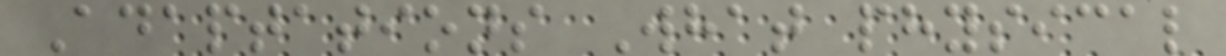Adaptations What physical
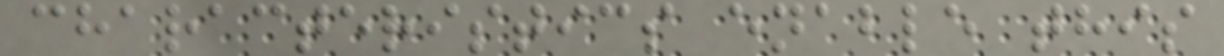characteristics enable this
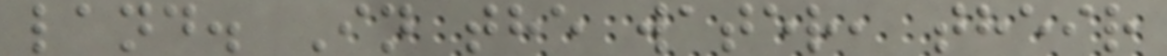land. In the water, their
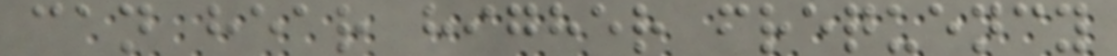can hear higher frequency
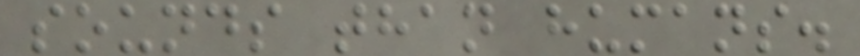sounds than humans.
